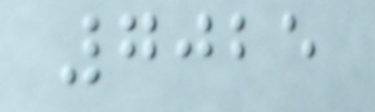7025
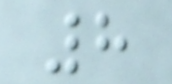8
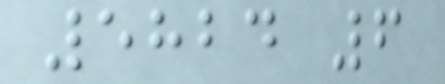5824 6
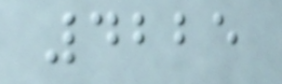4225
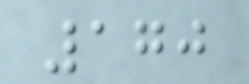170
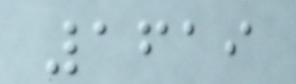1619
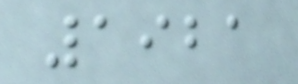1921
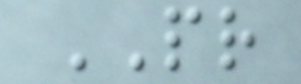PR
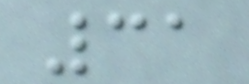31
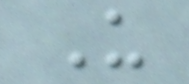U
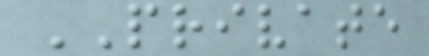PRIVATE
